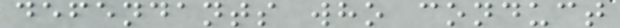defendants who conduct
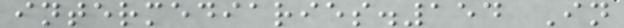intermediaries.154 In
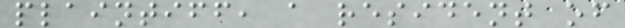plaintiff, a resident of
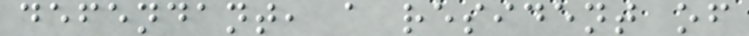defendant, a resident of
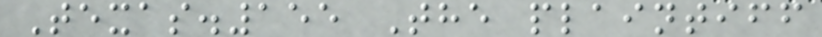Texas.155 The plaintiff
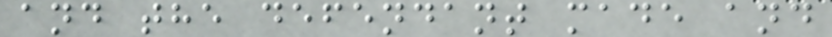and the defendant made and
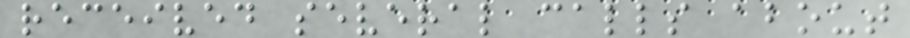received several calls about
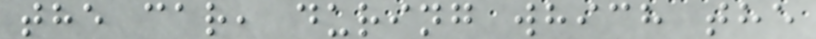the car, during which the
